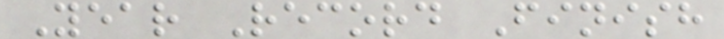Year Record Finish
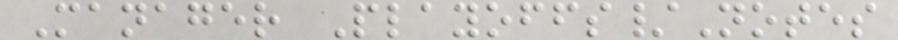Manager Playoffs/Notes
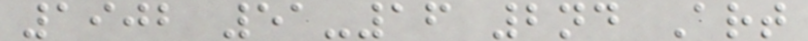1902 51-16 2nd Art
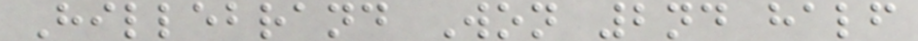Hillebrand Won 2nd half
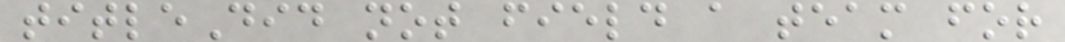titleDid not field a team for
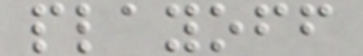playoff
